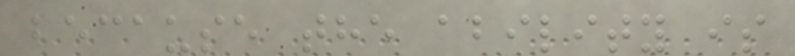because the ability is
